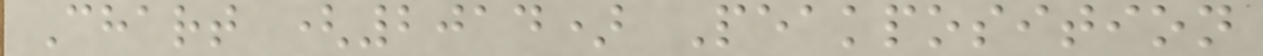Chart (2014) Peakposition
